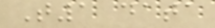T1 data
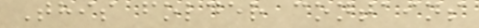This folder contains
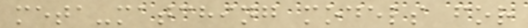meta-matching models for
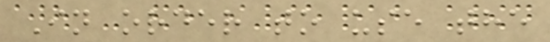In order to use the
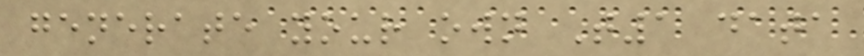generate your own T1 data
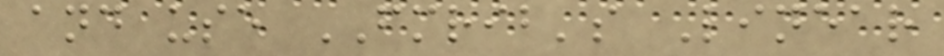and use FMRIB's Linear
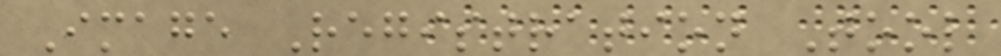Image Registration Tool
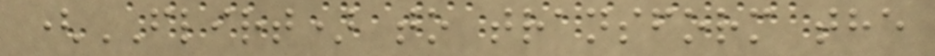(FLIRT) to transform the
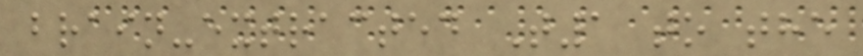brain-extracted T1 to the
